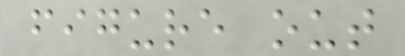figure out
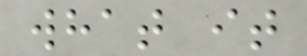what it
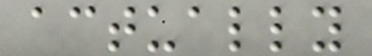actually
